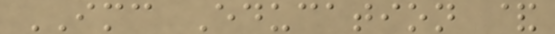IMC Education &
